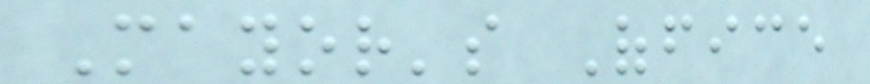Mayor's Office
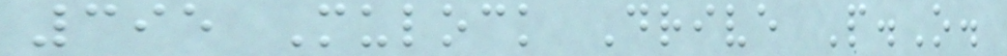395 Mulock Drive P.O.
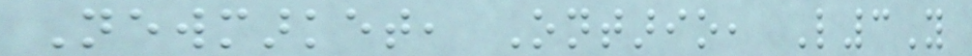Newmarket, Ontario, L3Y
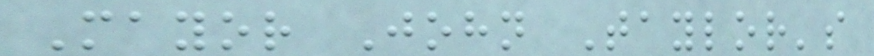Mayor John Taylor's
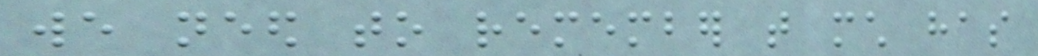we need to remember that much has
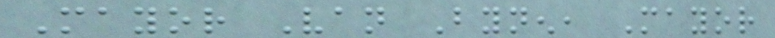Mayor Van Bynen, Mayor
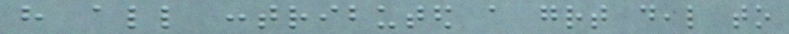have all contributed a great deal to
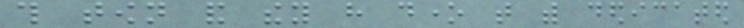this town and they have done that with dedicated
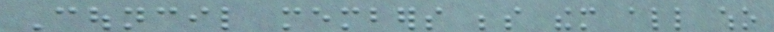Council members beside them all who
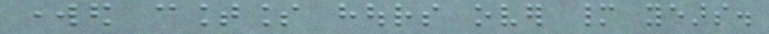worked countless hours over many years.
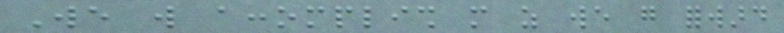We will accomplish more as we go forward
